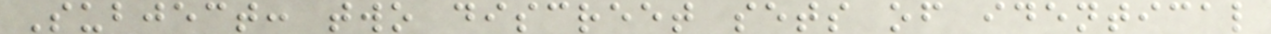Subject: two discreet sets of identical
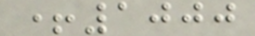+1000
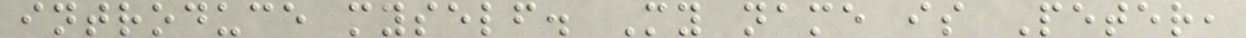introduce myself. My name is Peter,
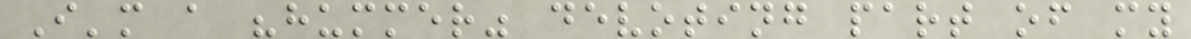I'm a "hummer" devoting part of my
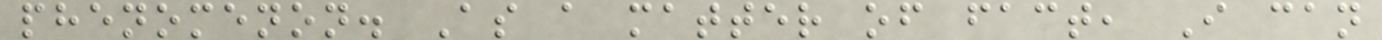phenomenon. As a matter of fact, I can
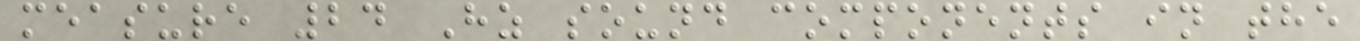measure 24 Hz sound components in the
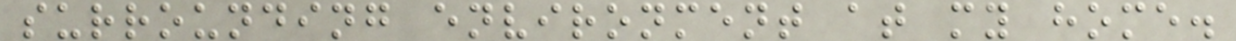surrounding environment at my home.
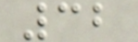32
